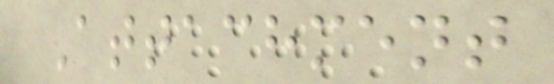Attachment
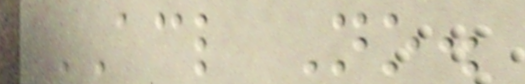ACL No.
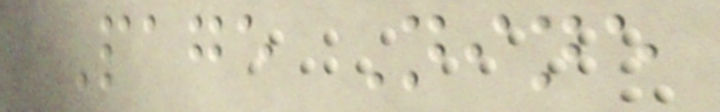Page Nine
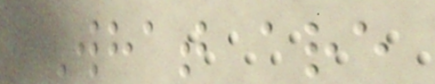What are
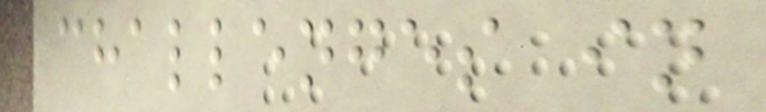challenges in
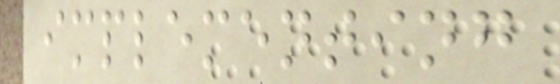implementing
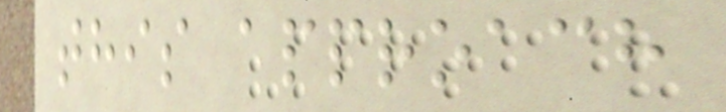this approach
